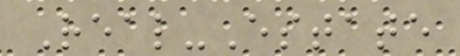Real-Estate
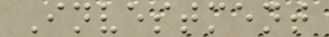Investment
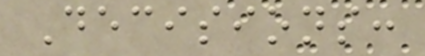Decisions:
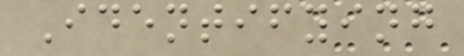Identifying
